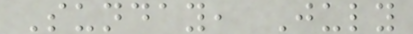Sunday, July
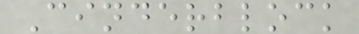Cinderblock
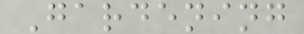Gardening
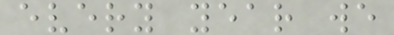every year we
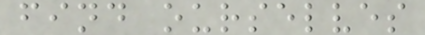find ourselves
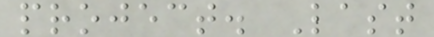project. Last
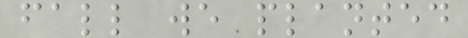fall we planted
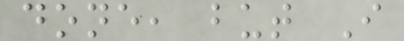done, but I
